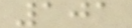101
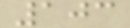103
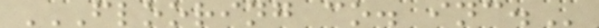FLOORING CO. INC.
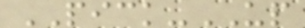PICK-UP
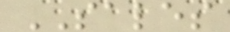SALES
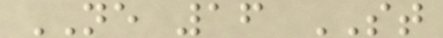NE 16 ST
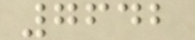7642
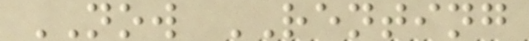NOW RENTING
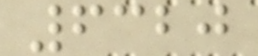6320
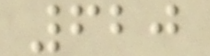620
